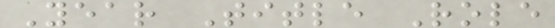Year Title Role
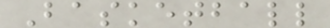Basketball
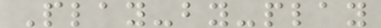Play-by-play
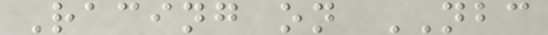Racing on NBC
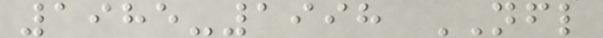1985-1998 NFL
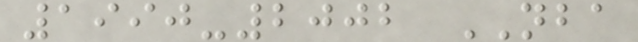1990-2002 NBA
